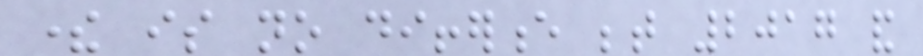there is no difference between 2017 and
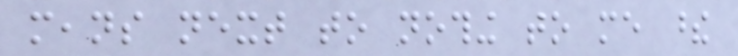means next to nothing to me these
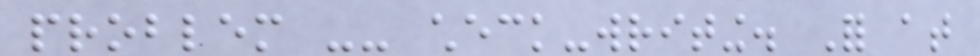problem -- check-writing. For at
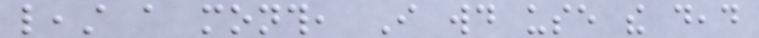least a month, I would use the dead
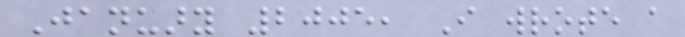January 2005, I wrote a
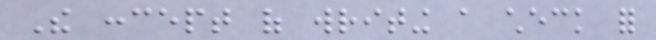The concept of writing a check for
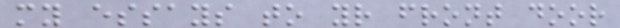my essays to your front door
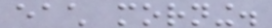each morning.
